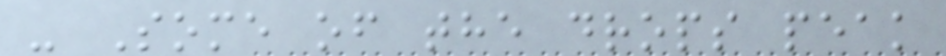- Some of the drops peak
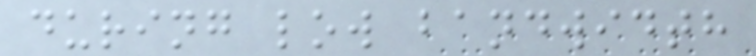during low bandwidth
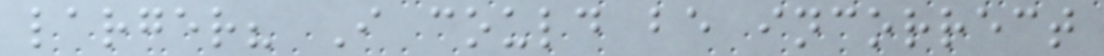larger? I could be incorrect
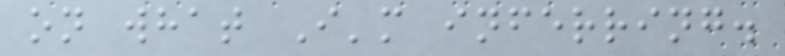on what I'm inferring.
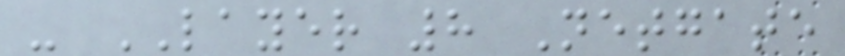- LAYER 8 Netgate
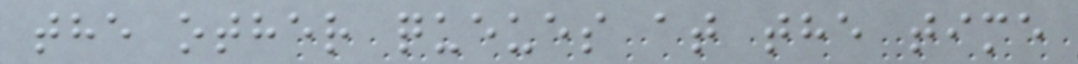the other queues at the time
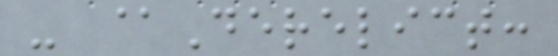- @Derelict:
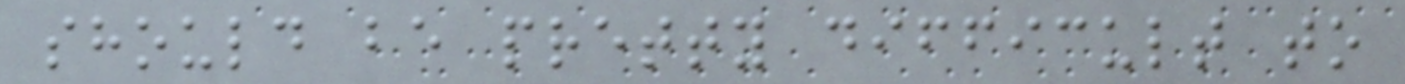should be pretty difficult to
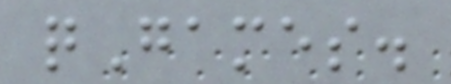qGames.
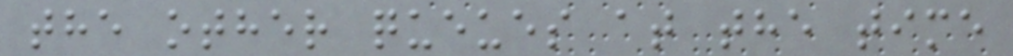the other queues at the time
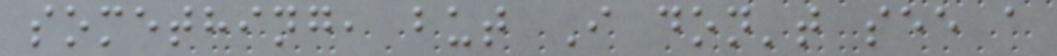something, but I don't see a
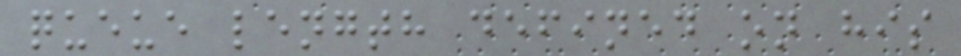queue length defined on his
